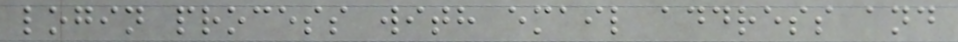login process with email address and
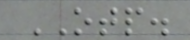OTP.
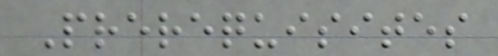Prerequisites
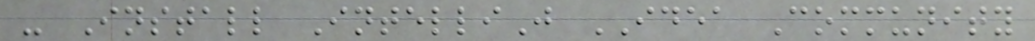- Install IntelliJ IDEA Community
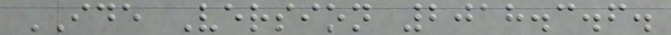IDE Version 2018.3.6.
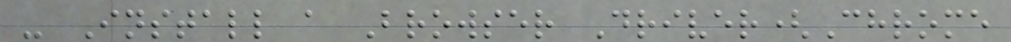- Install a Browser Driver(Chrome
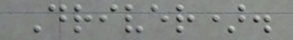Driver).
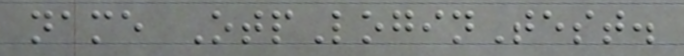name OtpLoginTest.
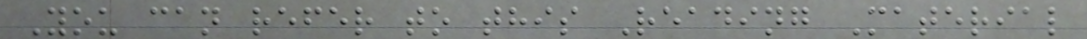You can refer to this Reading Material
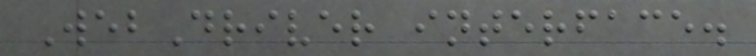WebDriver interface.
